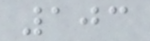103
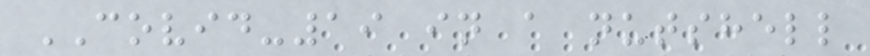COVID-19 in a nutshell
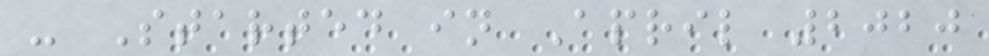- Started in April 2020
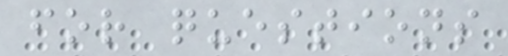for questions
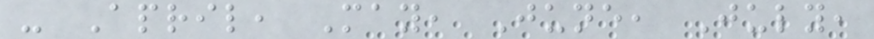- April, May, June, July,
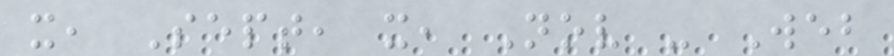x, Sept, x, Nov - Web
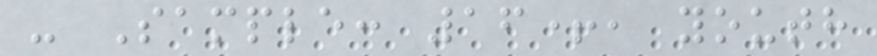- Sample: 16+, youth
